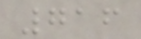716
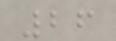26
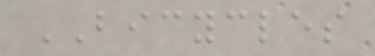BICYCLES
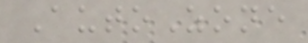AutoZone
